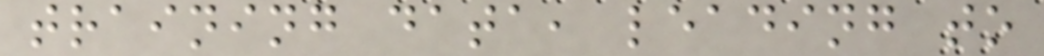training data, leading to
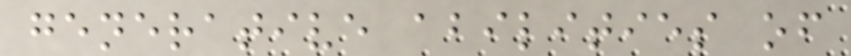generative abilities of
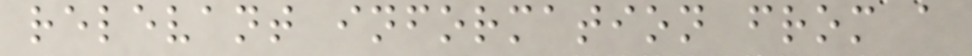relevant information from a
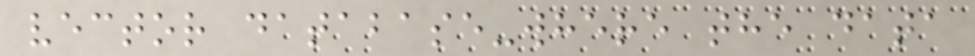vector database-where the data
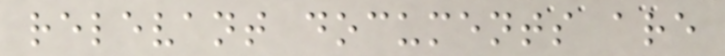relevant documents are
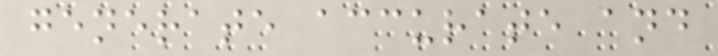generate accurate and
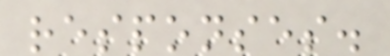responses.
